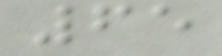65
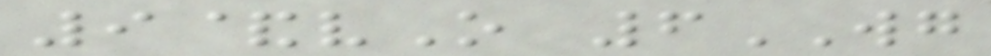9&vO 6WG
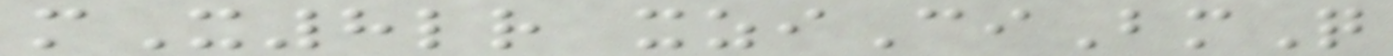mX8lr xziCiBmQ
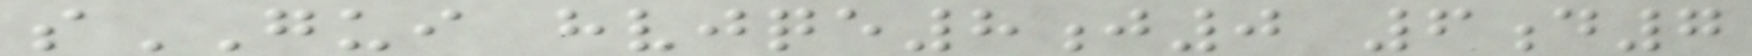sGUI hvjqe8j0 6d7
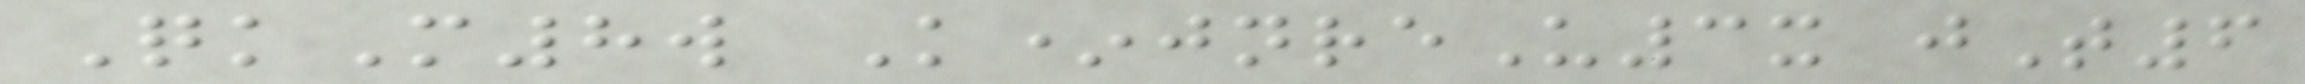QkM8w K*jnreU3x jT6
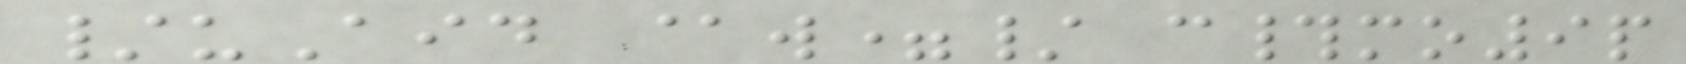/uAid @w=/ c#mo9p
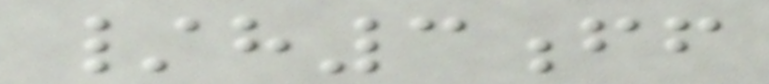/h3ff
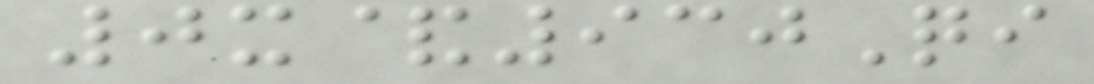0x&930Qi
